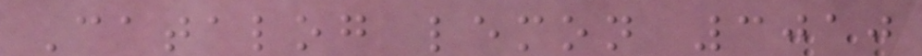Catalog lemon 3010
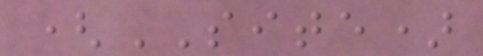(SITE)
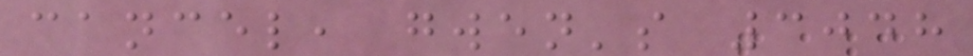cancel, gwen's 3048
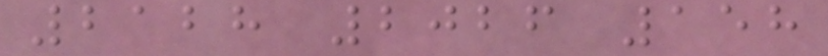2128 2026 158
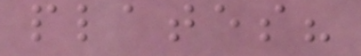plates?
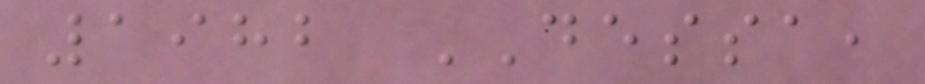1982 DESSA,
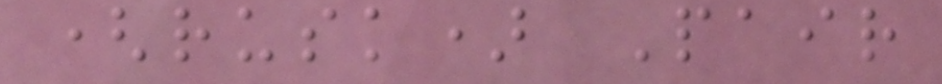(rusk) Pair
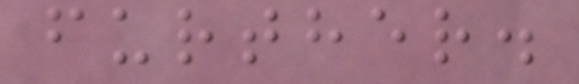further.
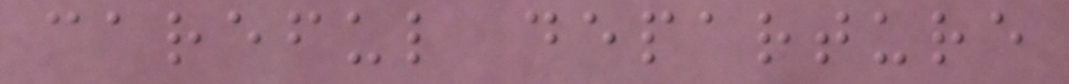careful departure
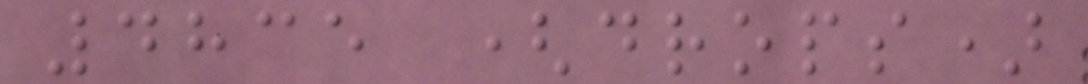4835 (drops)
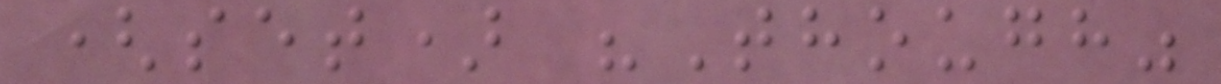(set) "Though"
